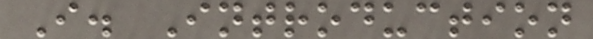I. Introduction
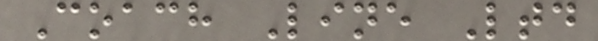Coach Line Ltd
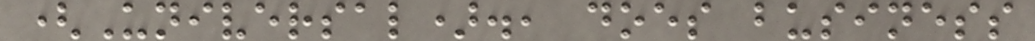(Universal)., does business
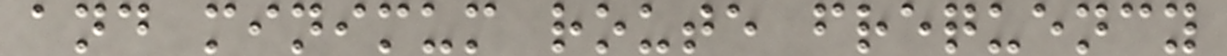and minimum route frequency
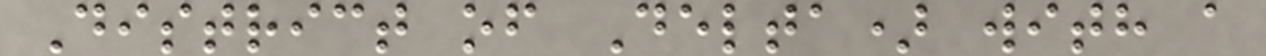District of Delta) with a
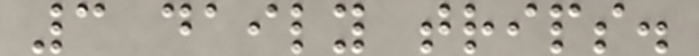3 daily trips.
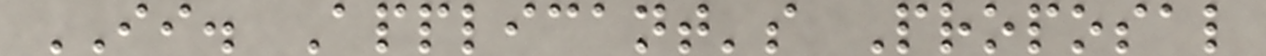II. Applicant's Proposal
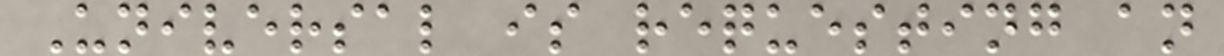Universal is requesting an
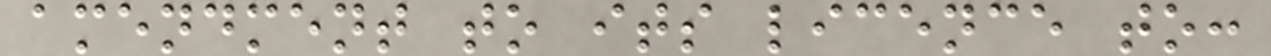amendment to its licence to:
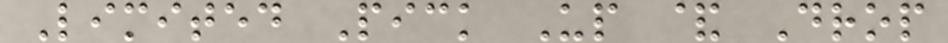Limited Pick Up & Drop
